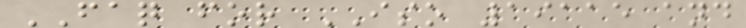FAQ for ISO 19115 and
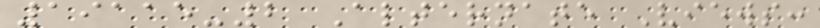19115-2 Alternate Views:
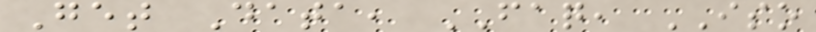Get Data, FAQ, ISO
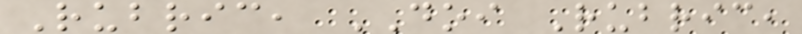Rubric, DOI Rubric,
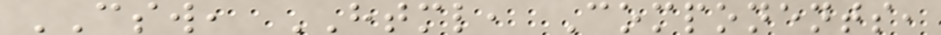CSW, HTML, Components,
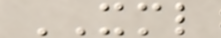XML
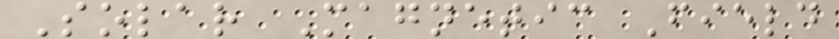Solar Magnetic Field
